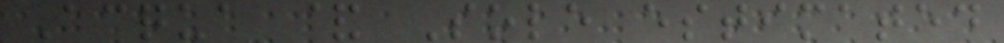Acqua & Sole estimated
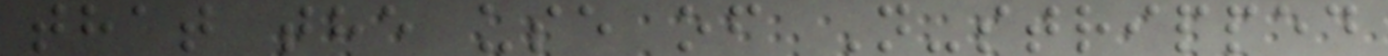that the use of N-stripped
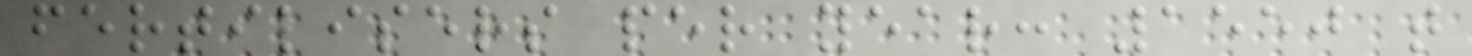fertilisers per year: 1550 t
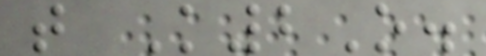t K2O.
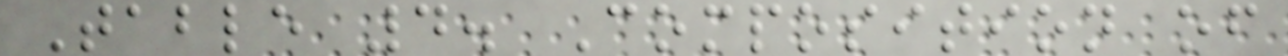Table 4. Composition of
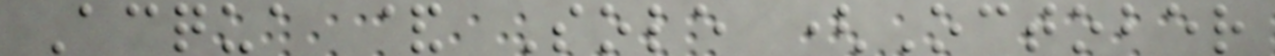Acqua & Sole (October
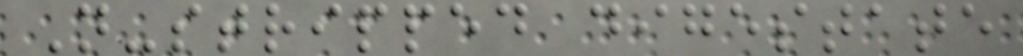N-stripped digestate
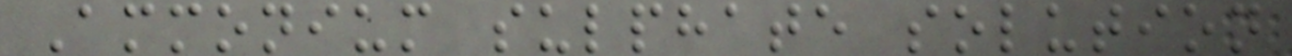Ammonium sulphate solution
